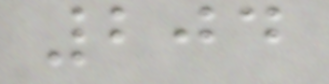204
